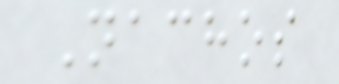Nachos
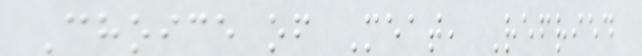Choice of Meat, Refried
